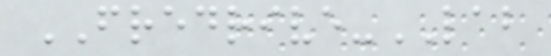FREDRIVE-LAB
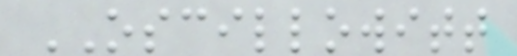OSCILLOWITT
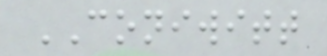CONIWITT
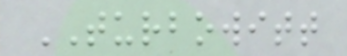TURBOWITT
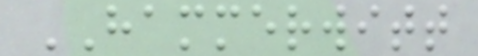HAMMERWITT
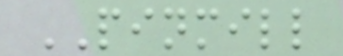PINMILL
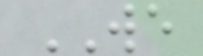WE
